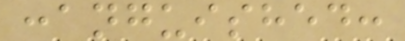:anguished:
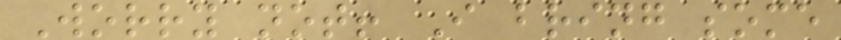Worry not! I bring some
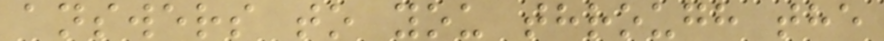answers to you through the
